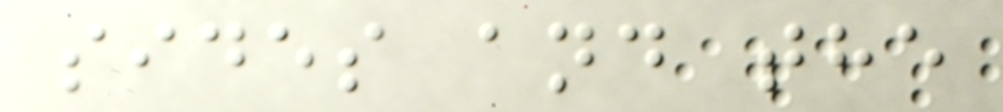sides and the
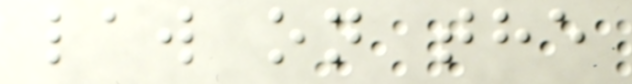law on the
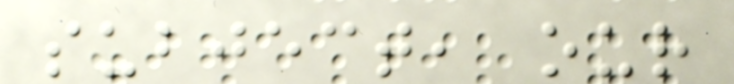subject, our
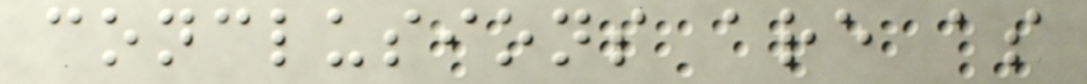conclusions are as
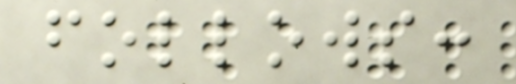follows:
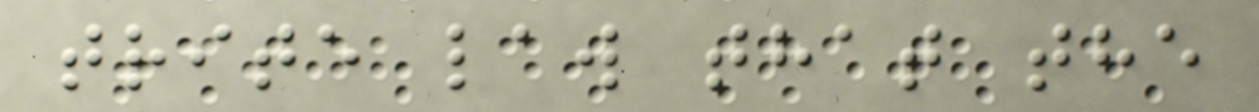trite law that the
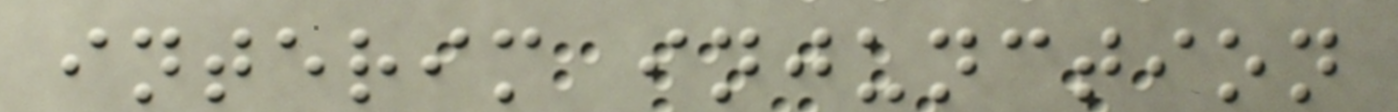interim injunction
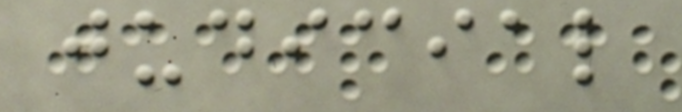judicial
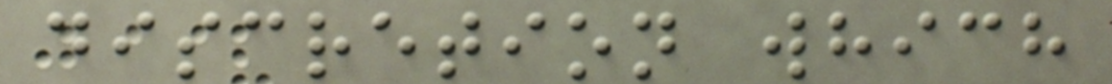discretion which
